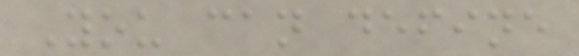You can define
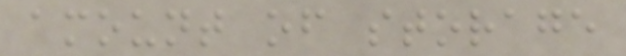amount of storage
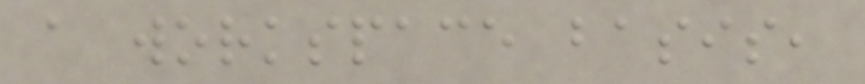a workspace basis,
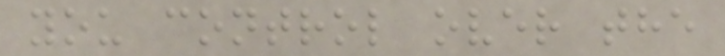you control over the
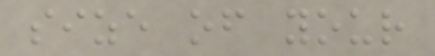size of your
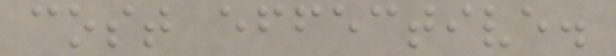cost effective.
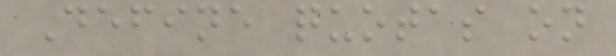Define quotas on
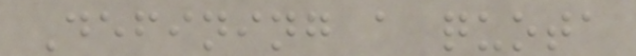Defining a quota
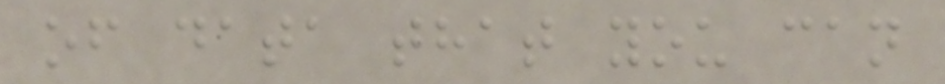of data that you can
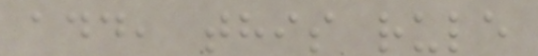add, this rule
